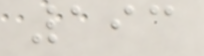193
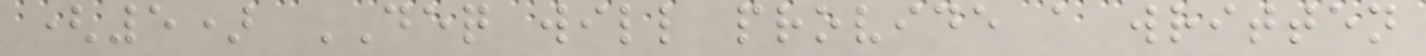(5) DEQ will provide a written
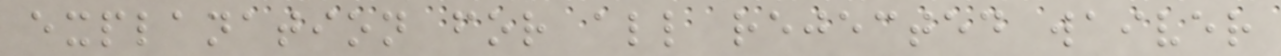explanation for all rejected waiver
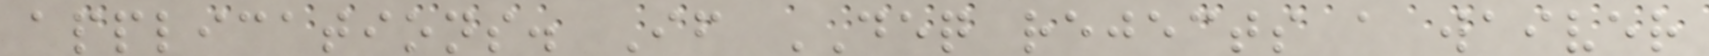applications. If DEQ rejects a waiver
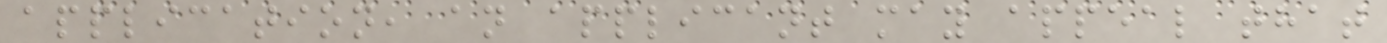application, an applicant may appeal that
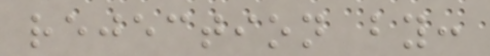rejection by:
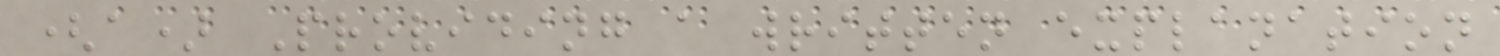(a) Providing a written explanation
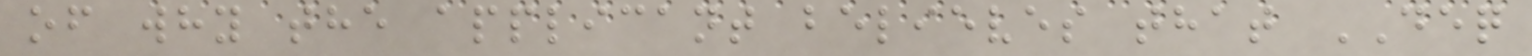of why the applicant believes that DEQ
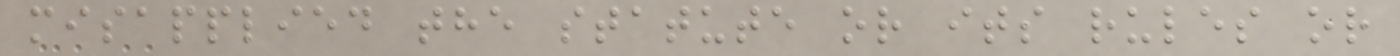misapplied the statute or its rules or
